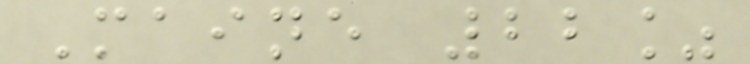Maine 22%
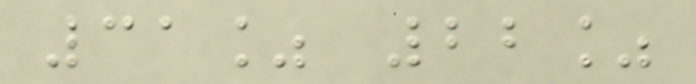31% 22%
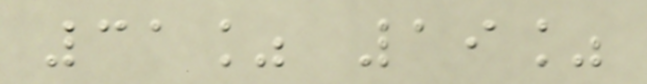31% 19%
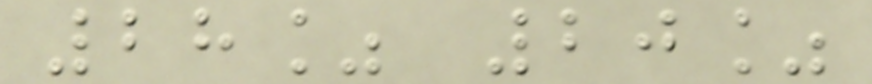28% 20%
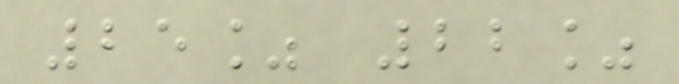25% 22%
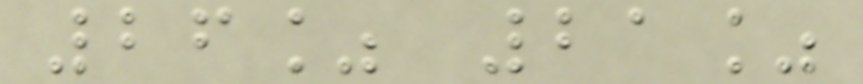26% 21%
